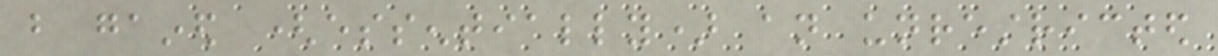but gained (essentially) an unrestricted
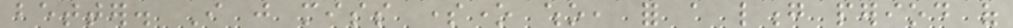better. I just miss someone who, for a long period of
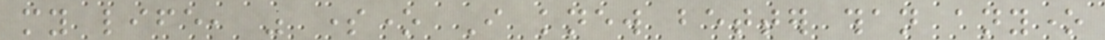my life, was someone I knew better than anyone
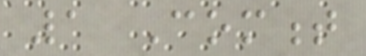1 Comment
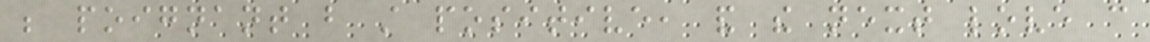be poignant but still positive, and the next love can
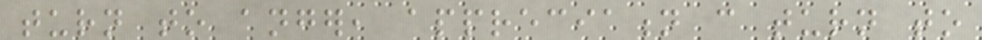turn to anger, appreciation can turn to
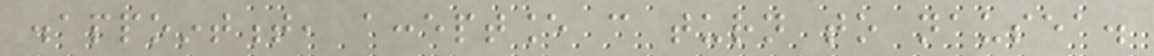disappointment, acceptance can turn to nausea.
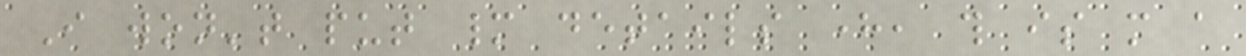I won't put many details here, this is more a
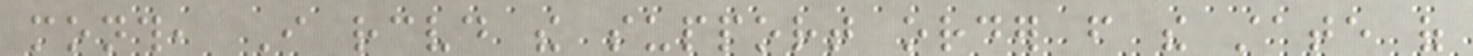month, I received the support order from the state of
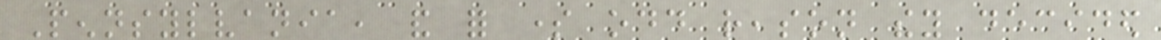Pennsylvania, and for some odd reason they decided
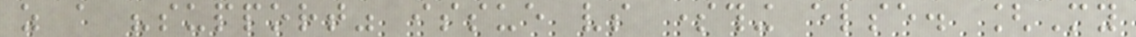as a "support" issue vs something else. [My
